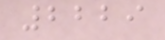2229
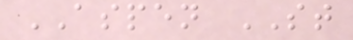ASPEN ST
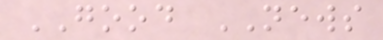GOOD NEWS
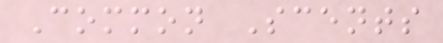Common Scents
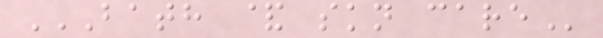BATH & SKN CARE
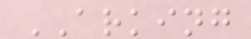ARKING
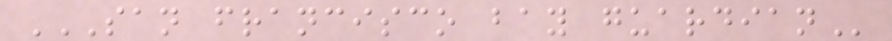SAN FRANCISCO BAY GUARDIAN
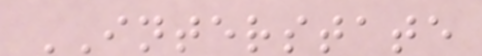INTERSTATE
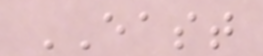EAST
